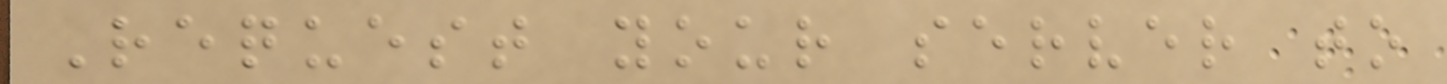Request your server to
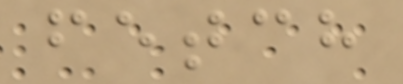fetch
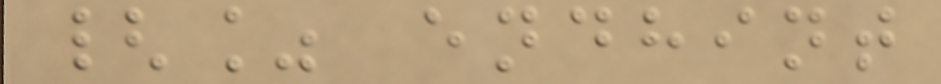{% endhint
